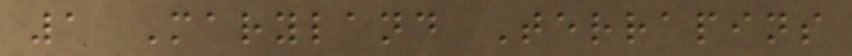1 Maryland Terrapins
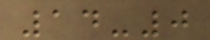14-0
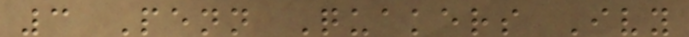3 Penn Quakers Ivy
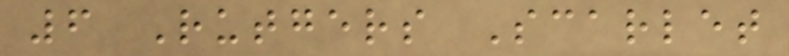6 Rutgers Scarlet
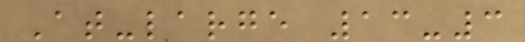At-large 13-3
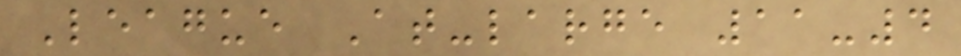League At-large 11-4
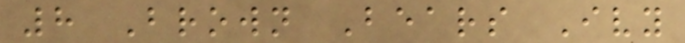8 Brown Bears Ivy
